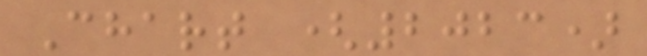Chart (2023)
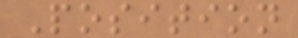Position
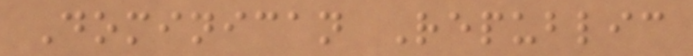Dominican Republic
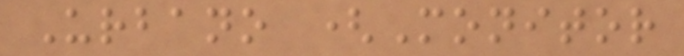Urbano (Monitor
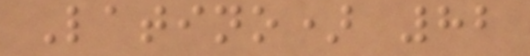Latino) 82
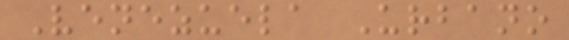Venezuela Urbano
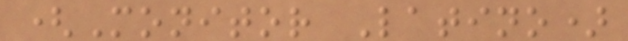(Monitor Latino)
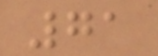71
